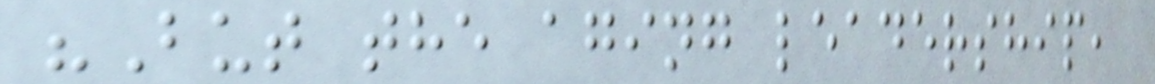"But the aging leadership,
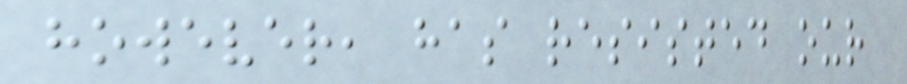however, has resisted our
